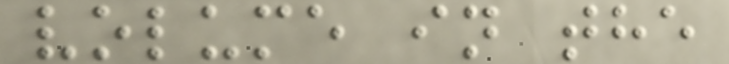volume in the
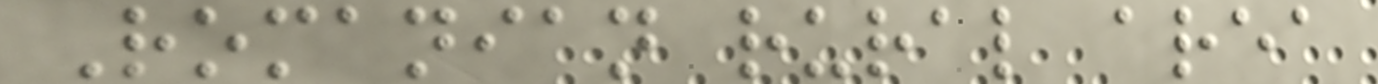Romanian rural area
